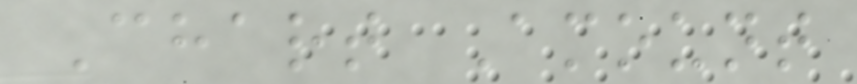Chart Amount
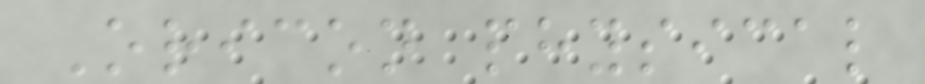Oricon physical
